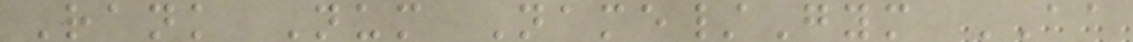Rank Num Name/Gym AA
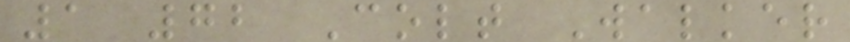1 72 Colt Walker
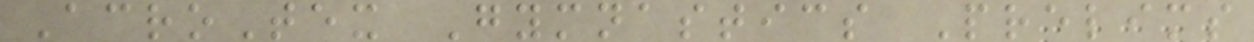AcroTex Gymnastics Prelims
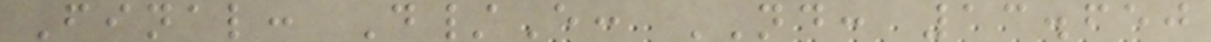Final: D/E: ND: 13.650
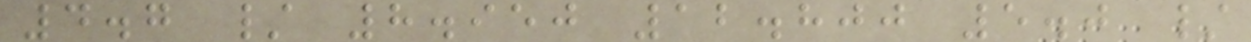4.7 / 8.950 12.800 5.0 /
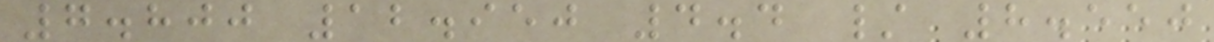7.800 12.950 4.4 / 8.550
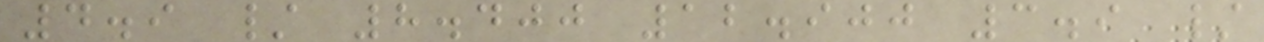4.9 / 8.400 12.900 3.9 /
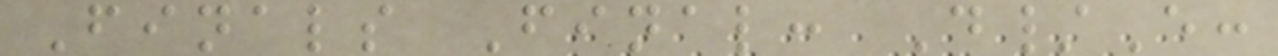Finals Final: D/E:
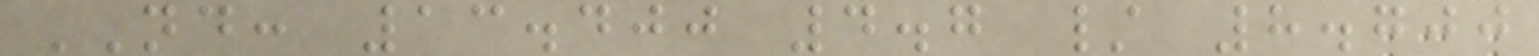ND: 13.400 4.7 / 8.700
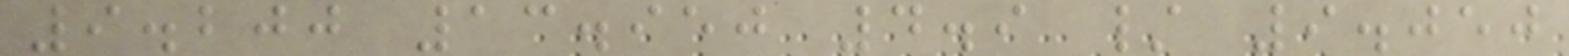9.200 13.950 4.9 / 9.050
